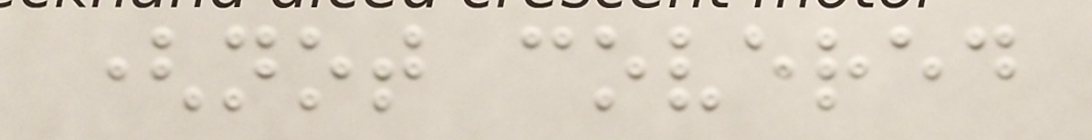(not covered
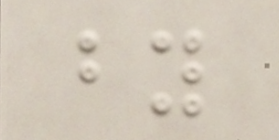by
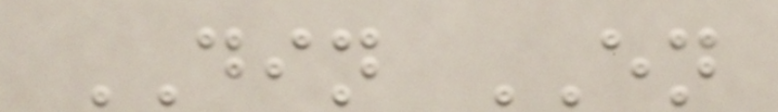DIN EN
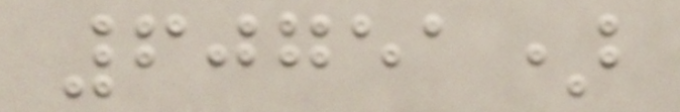60751)
